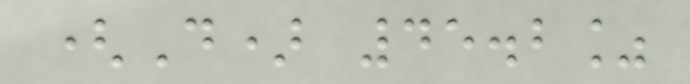(D) 45.2%
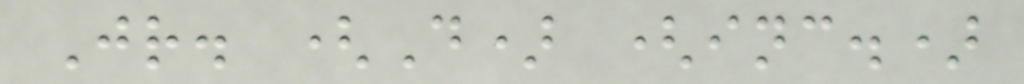Jr. (D) (inc.)
